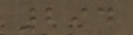294
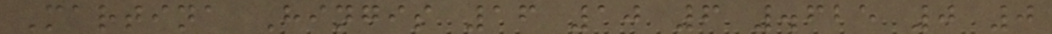Martina Hingis 16 10 6 .625 0 0
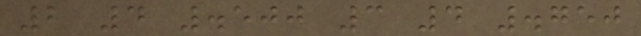2 4 .500 3 4 .750
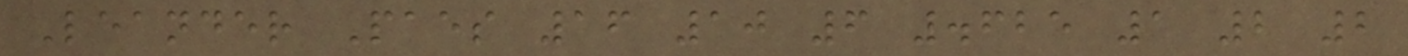Leander Paes 16 10 6 .625 1 2 2
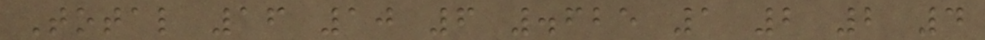Total 16 10 6 .625 1 2 2 4
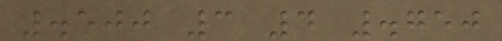.500 3 4 .750
